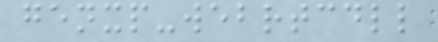genxp-webrtcdll
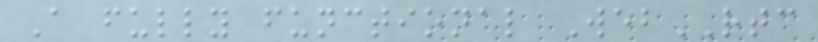A fully functional WebRTC
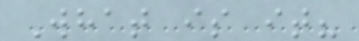What is it?
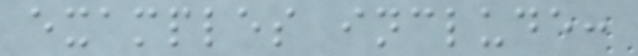examples include:
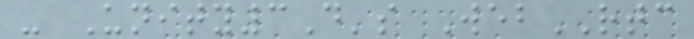- Unity3D's WebRTC
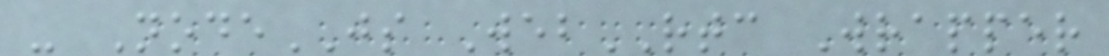- NodeJS WebRTC Wrapper
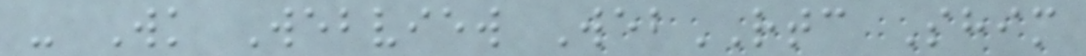- Wk Webview WebRTC Shim
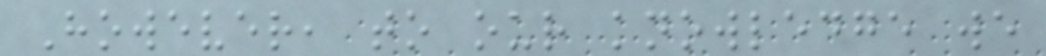However, to our knowledge we
